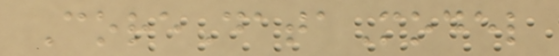CoreDataModel
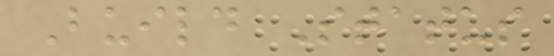Build Status
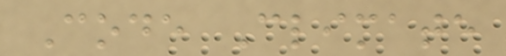Code Climate
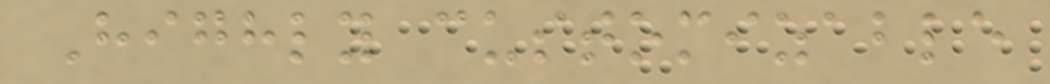Highly customizable
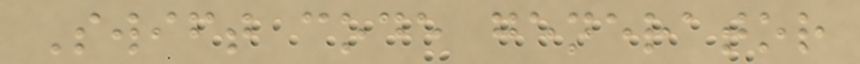Swift code generator
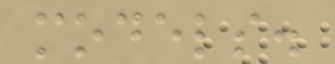models.
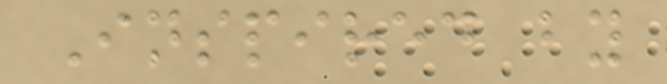Inspired by
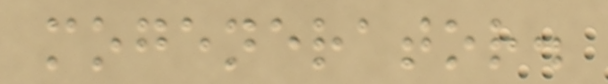mogenerator.
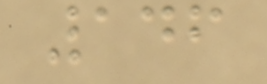146
